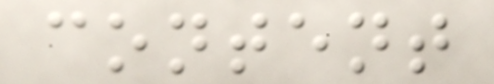content
